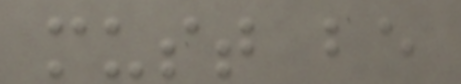must be
